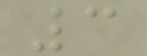3
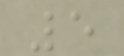5
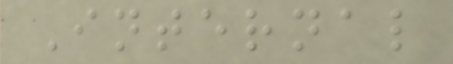Internal
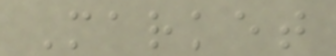Market
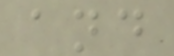and
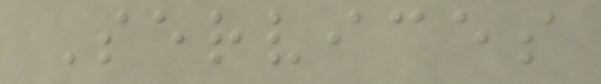Services
